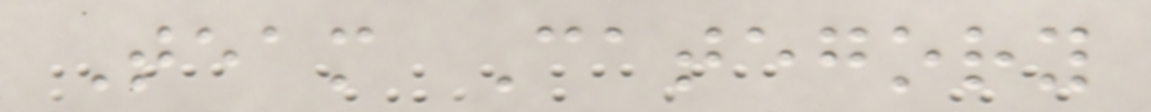Team Category
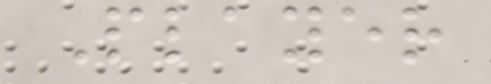Player
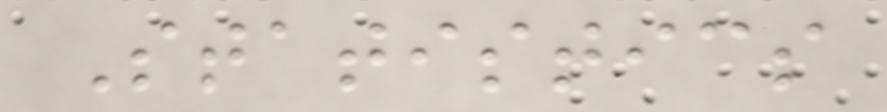Statistics
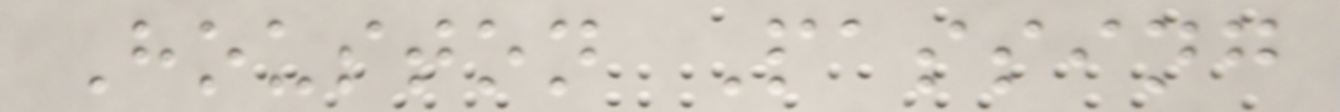Houston Passing
